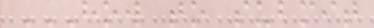HOW TO SUBMIT
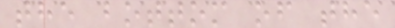the bottom of the
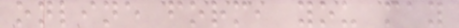online form, you may
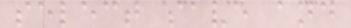select save and
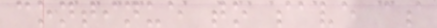continue to save as
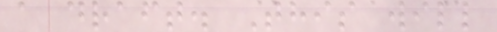a draft. This will
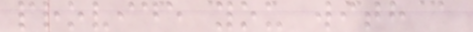provide you with a
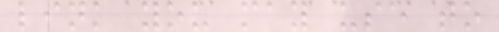link you may use to
